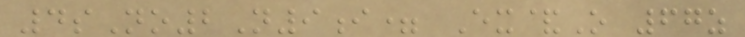4sNo2N9i= Ex&O 67z
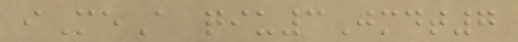iMeA qiu3Jmdt7
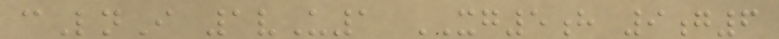cLnI 1vU1 XG5h 9g6
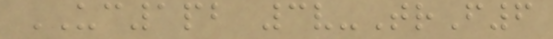UC1pb 3v-TrF6
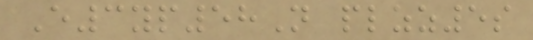E3yp58N plzz5s
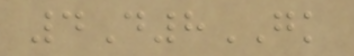4D8GK
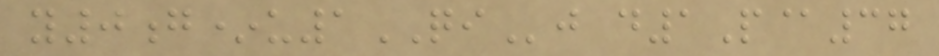y0g*u1QIj d1P@37
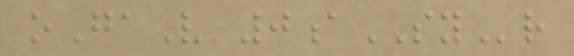oGaV 0aSYr
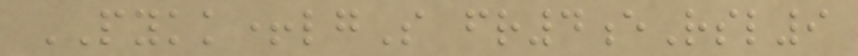PYKK+lgS fr4eRsl9
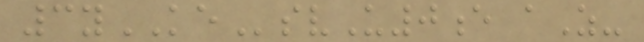3yKEsvU0e aZ-
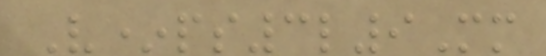V*ps3l9Mm
